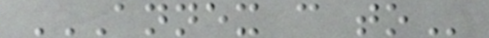ANNEX C TO
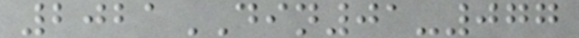2021DIN01-077
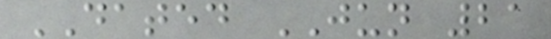DATED JUN 21
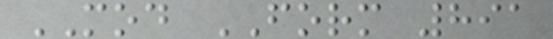MOD FORM 891
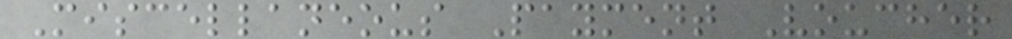Miscellaneous Payment Voucher
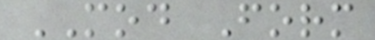MOD Form
